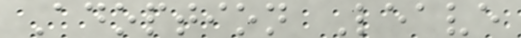Adoption Leave
